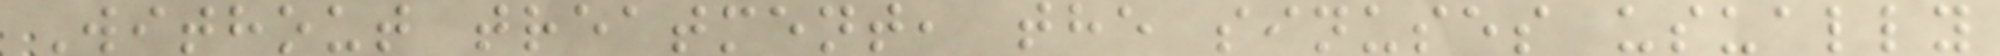Without treatment, the sinuses usually
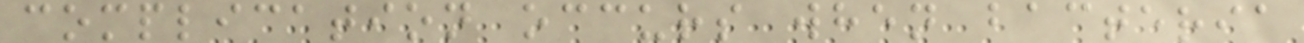complication occurs when bacteria
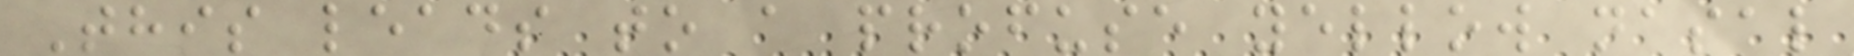This leads to a profuse yellow nasal
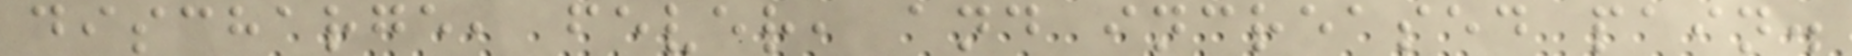discharge, fever, and increased pain.
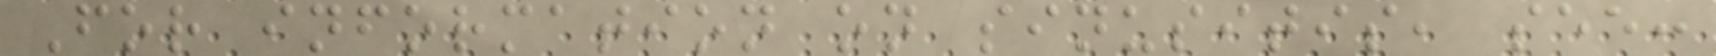For information on sinusitis, see:
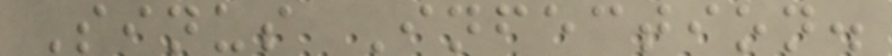Sinus Infection.
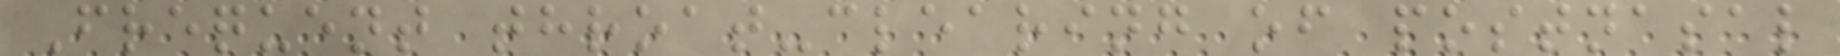Frequent throat-clearing of postnasal
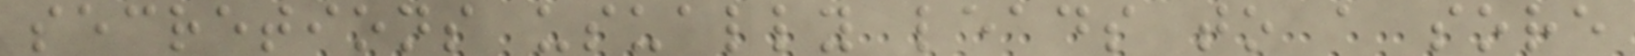secretions usually leads to a sore
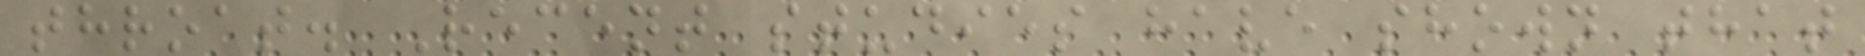throat. Recent studies have shown that
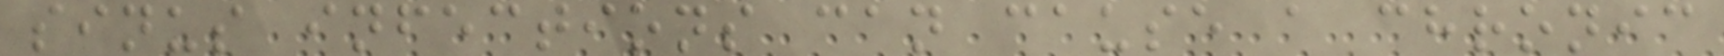sinus infections can cause a chronic
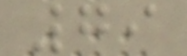79
